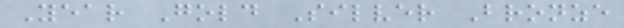Year Gold Silver Bronze
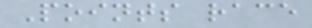Points race
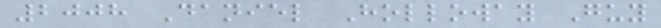2008 Daniel Holloway Guy
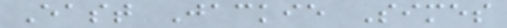East Jackie Simes
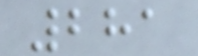281
